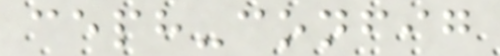ceph-config
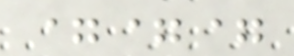===
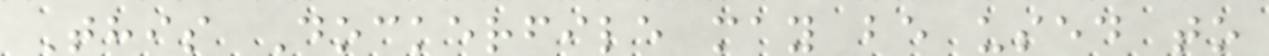This Dockerfile may be used to
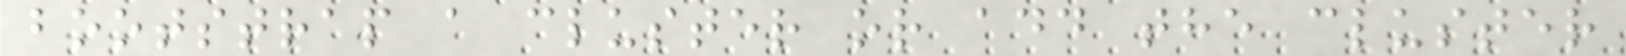bootstrap a cluster or add the cluster
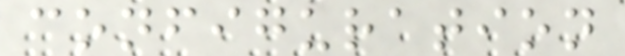configuration
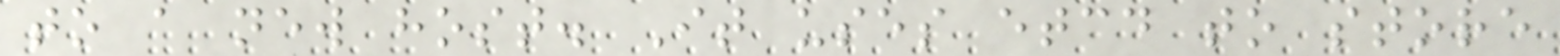to a new host. It uses etcd to store
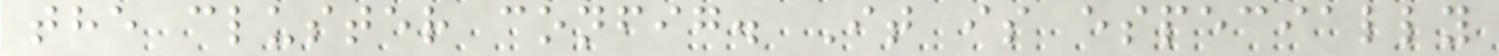the cluster config. It is especially
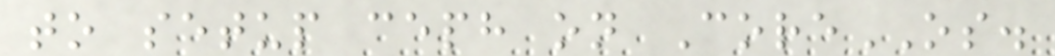to setup ceph on CoreOS.
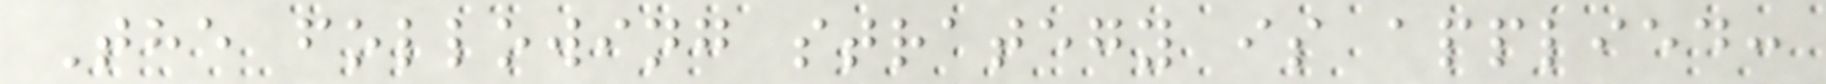The following strategy is applied:
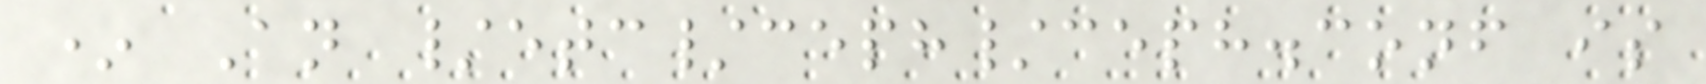* An /etc/ceph/ceph.conf is
